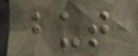but
